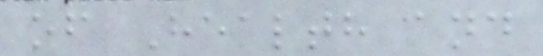of Health and
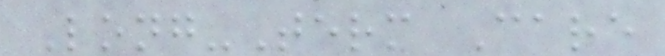Long-Term Care
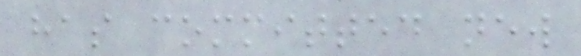has committed new
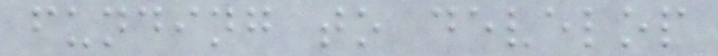funding to develop
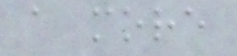a more
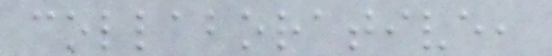collaborative,
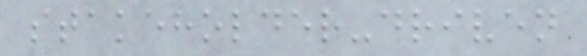stakeholder-driven
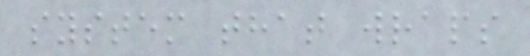system that wraps
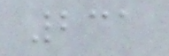231
